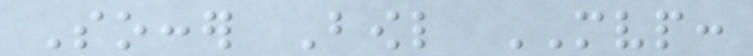Soccer Bowl MVP:
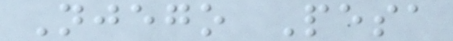Njego Pesa
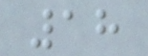18
